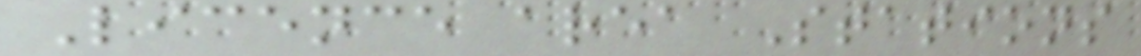Licence area Stations
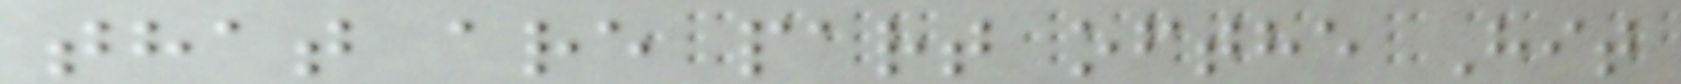that are part ofthe Hit
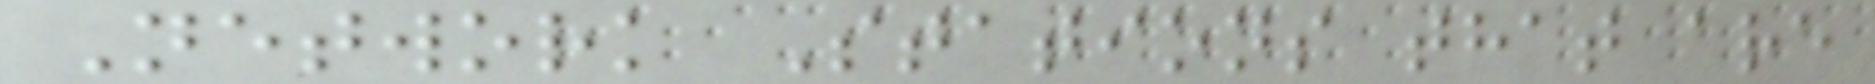Network Stations that are
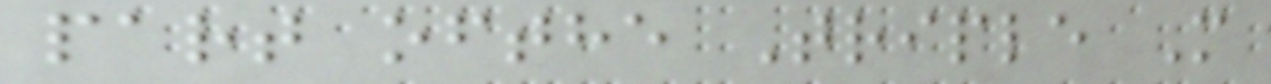part ofthe Triple M
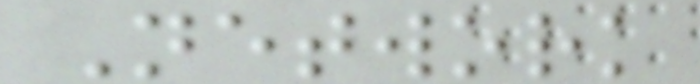Network
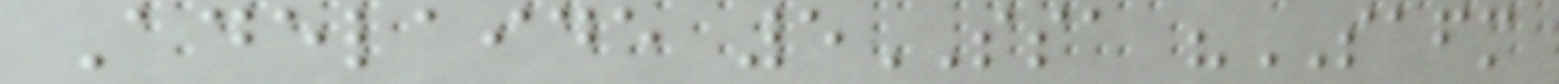Adelaide 5SSA "SAFM
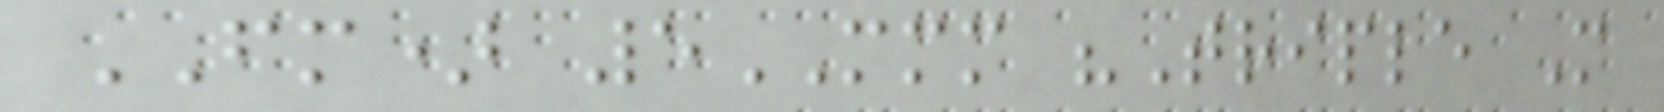FM) 5MMM "Triple M
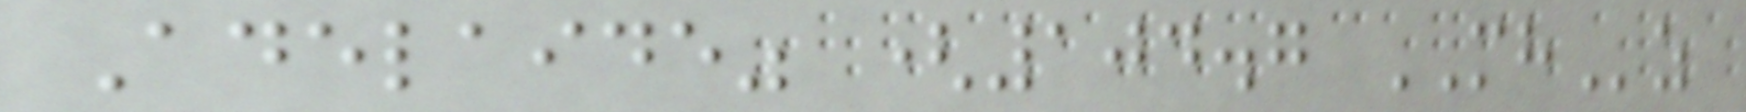Adelaide" (104.7 MHz
